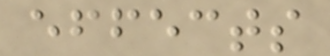effects
